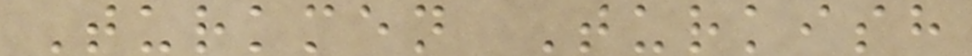Turkmen Turkish
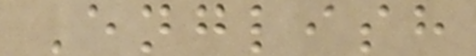English
